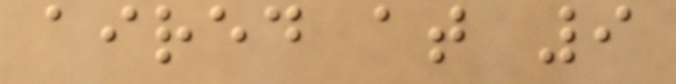aired at 9
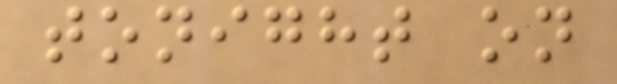tonight on
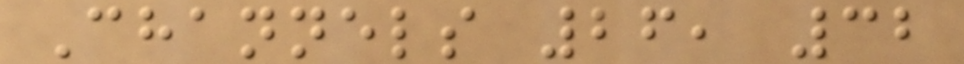Channels 26, 32
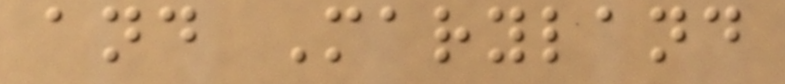and Maryland
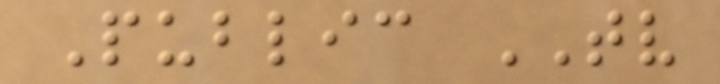Public TV
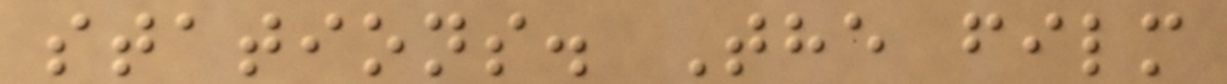stations. The film
